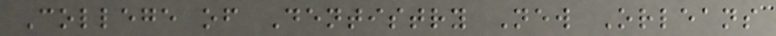College of Dentistry New Orleans
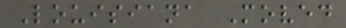Louisiana Moved
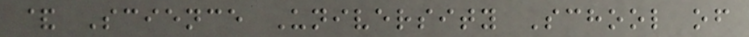& Science University School of
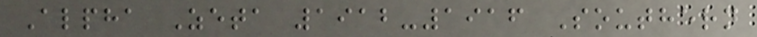Alpha Zeta 1912-1916 Southern
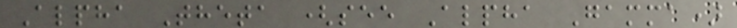Alpha Theta (see Alpha Gamma)
